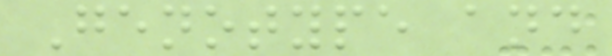Genotype and
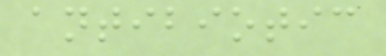antibiotic
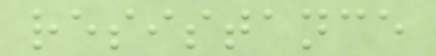resistance
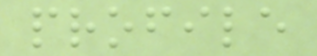profile
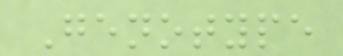Genotype
